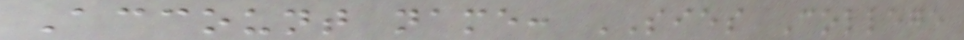Account name: SIES College
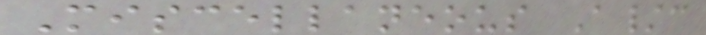Miscellaneous A/c
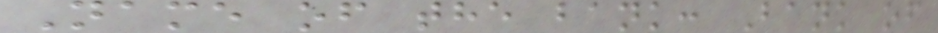Name of the bank: Bank of
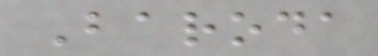Baroda
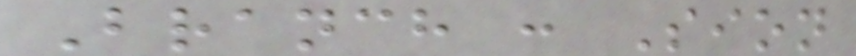Branch : Sion
